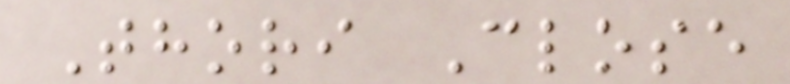Thori Close
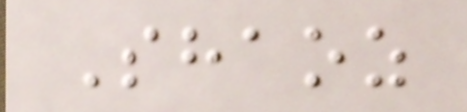Shaoz
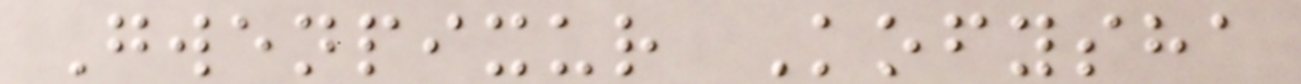Gwenpixur Kofysha
